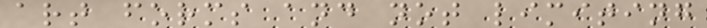art forms and not limiting
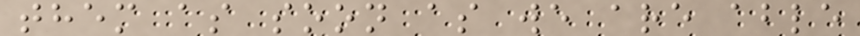them as soon as we are able
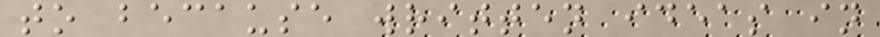to because written ideas in
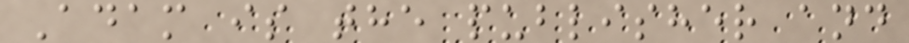Adam is the publisher and
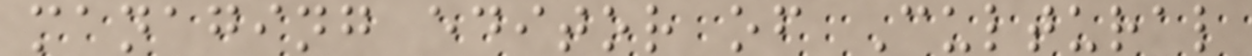managing editor of Cultural
